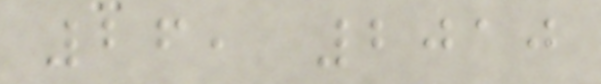26, 2010
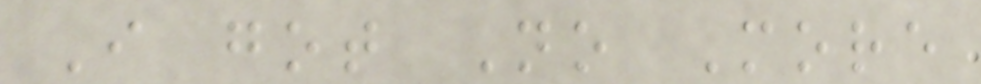I got No More
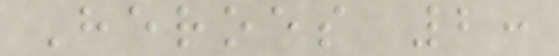Heroes 2:
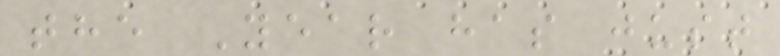the Year has just
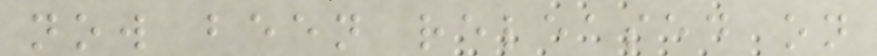now been released on
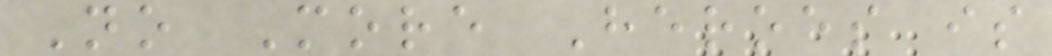No More Heroes is
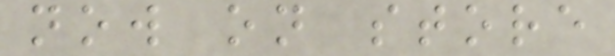now on store
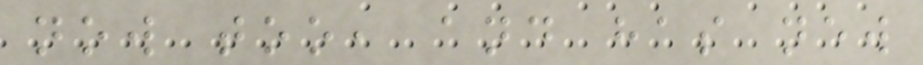now too, and has new
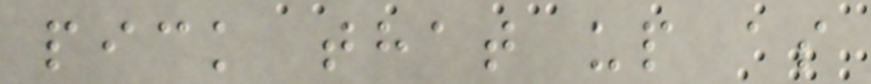pick that up as
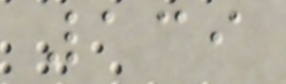139
